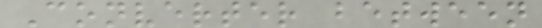Converter between
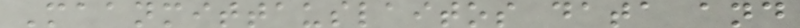Maanmittauslaitos data and
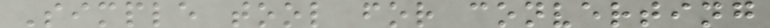Simple tool for converting
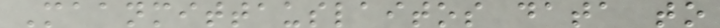Maanmittauslaitos data to
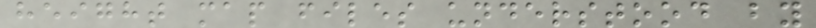height map files understood by
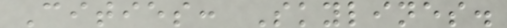Cities: Skylines.
